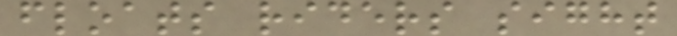floats riders sight
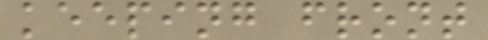keeping front
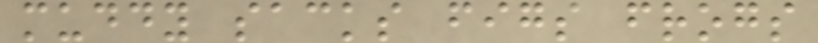muddy sacks figs frogs
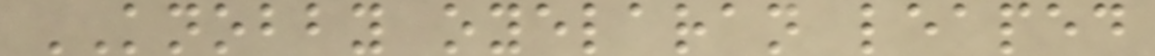KNOBBY oyelaran leaped
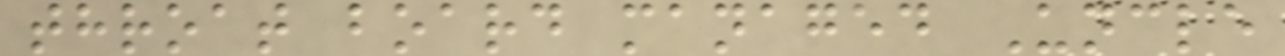throat board managed Uncle
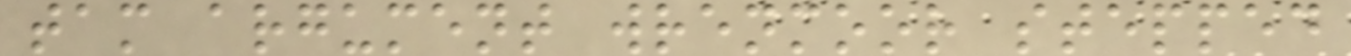tam argument wrenmoor stepped
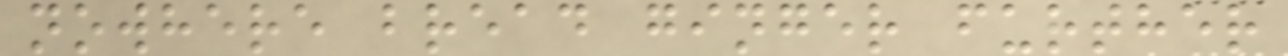nowhere bread ginger further
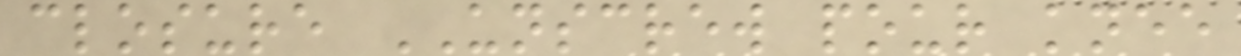closure UNSCREW pour knee
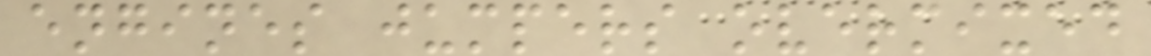engines jumpers overmixed
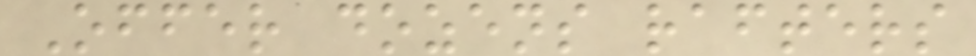Offer dozens rafters
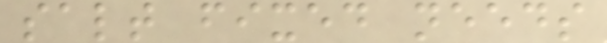salt fixed needs
